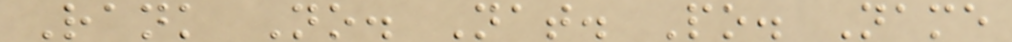Rank No. Nat. Po. Name
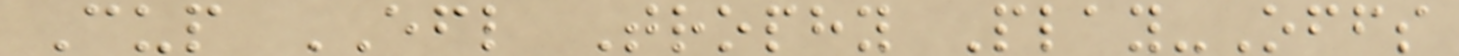Cup EFL Trophy Play-Offs
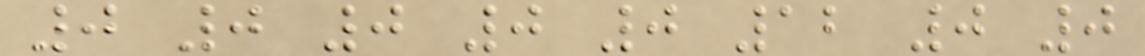0 0 0 0 0 12 0 0
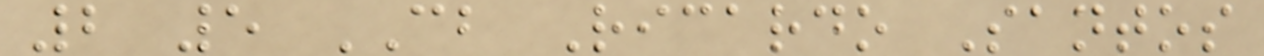2 5 CB Ricardo Santos
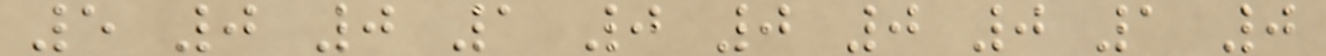5 0 0 1 0 0 0 0 1 0
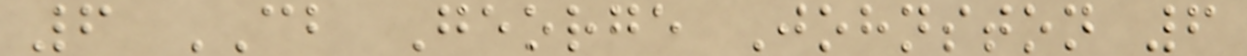6 CB George Johnston 6
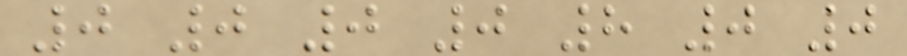0 0 0 0 8 0 0
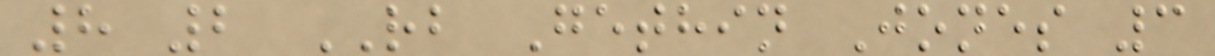8 2 RB Gethin Jones 3
